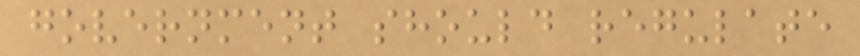government should regulate
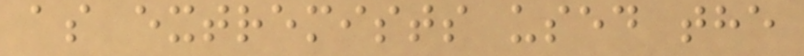as extremists used the
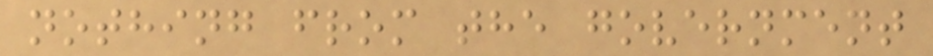nothing from the government
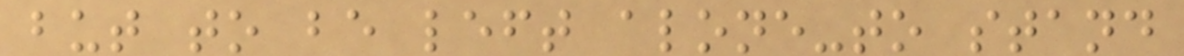but to be left alone-to stand
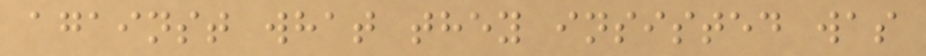against what they insisted was
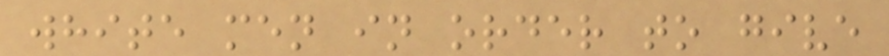white men in order to give
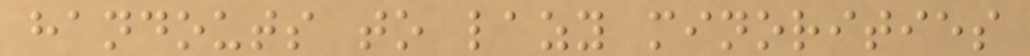handouts to lazy minorities
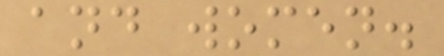and women.
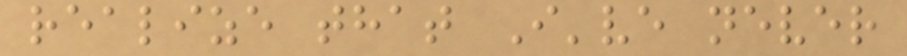realize that I've never
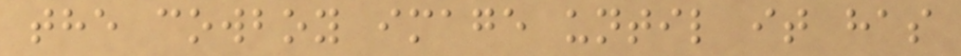the cowboy image until it has
